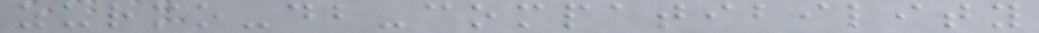zurmo-db-compatibility
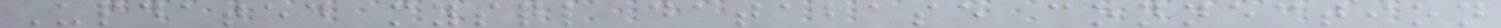Updated mysql database connection
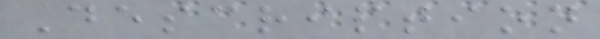Description
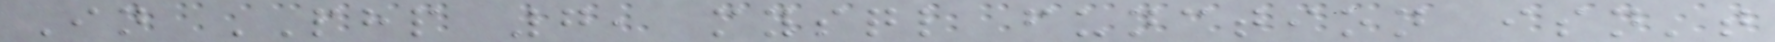In PHP 7, mysql function isn't
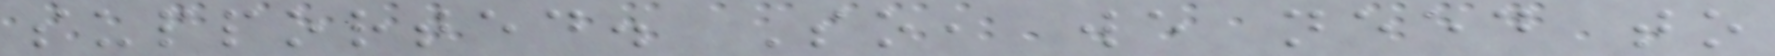supported. So, we need to
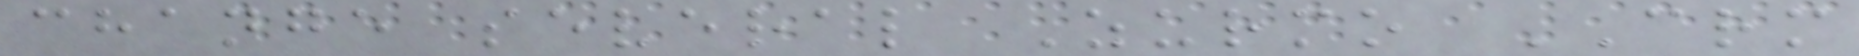change several Zurmo CRM
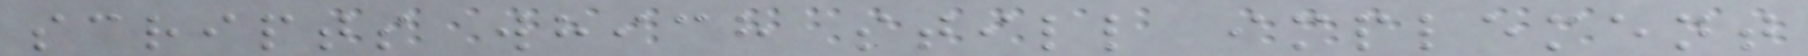scripts which still implement
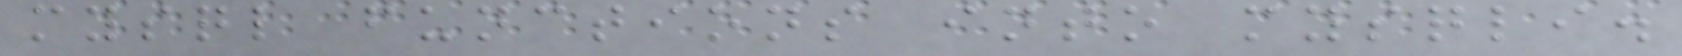mysql functions into mysqli.
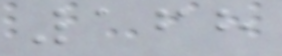168
